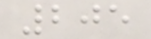205
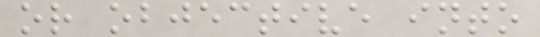or objective into
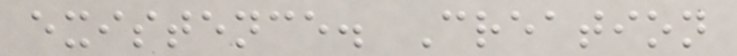existence. Creation
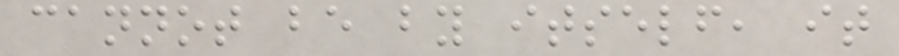cannot be by itself, it
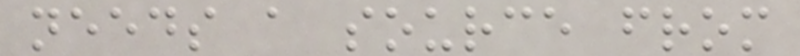needs a source from
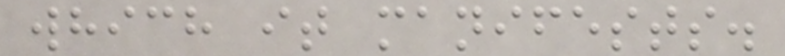which it manifests.
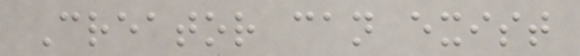Creator can exist
